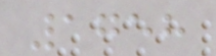1758
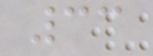33
